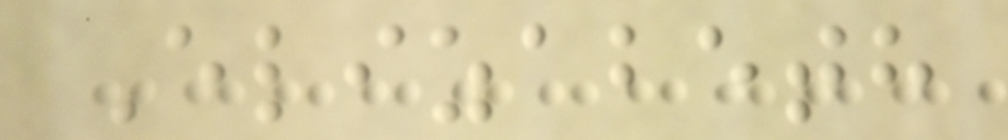Elizabeth
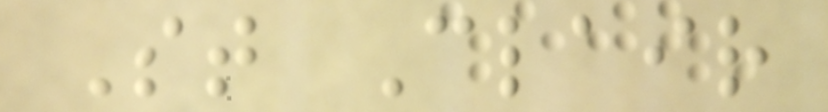St Clair
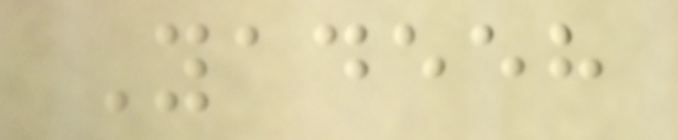Yadeeh
